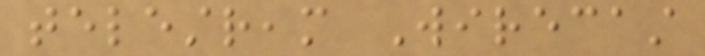telestream Wirecast
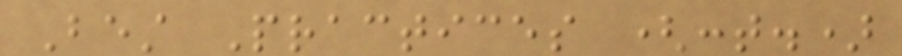Best Practices (cont.)
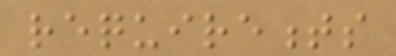requirements
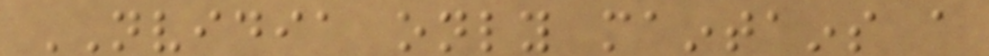NVIDIA only maintains a
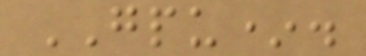GPU*.
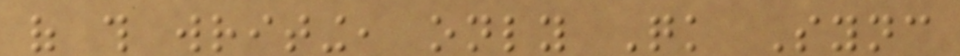of this writing, only Quick Sync
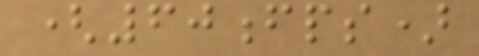(60fps)
